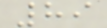89
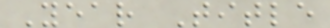Year Title
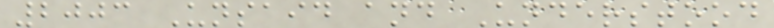2003 Unsaid and Understood
